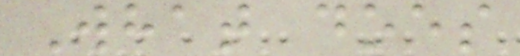What does
